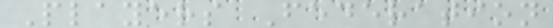Players Federation
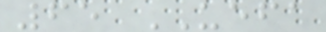65 UEFA
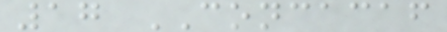17 CONCACAF
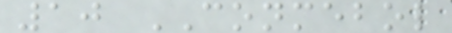10 CONMEBOL
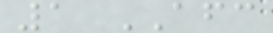1 AFC
